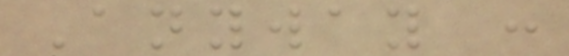Anyway :
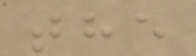the
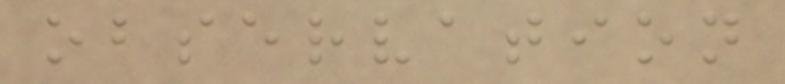observation
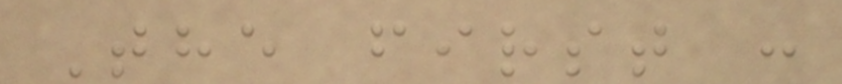The first :
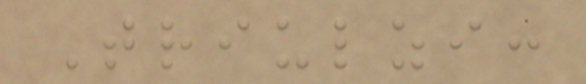Triulzi:
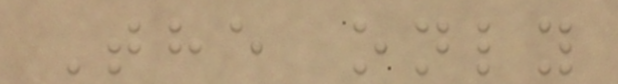The only
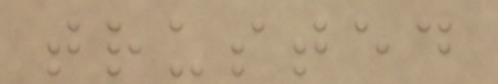trusted
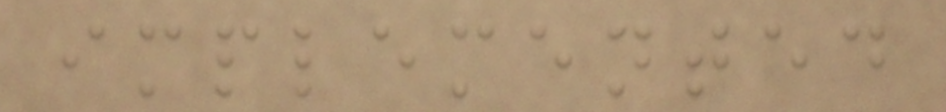implemented
